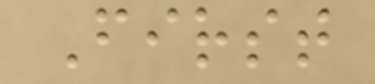First
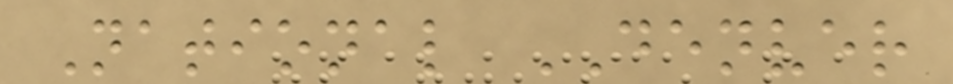National DENVER
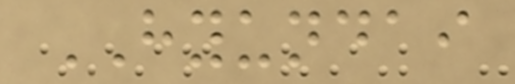HYUNDAI
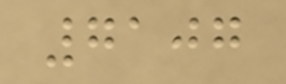7107
